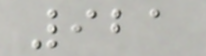921
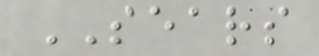SEARS
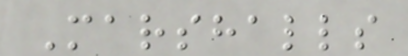Marshalls
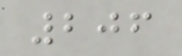206
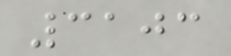3103
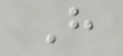H
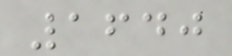1640
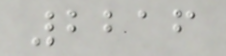2216
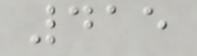415
